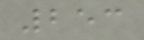253
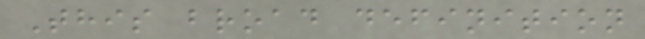This broad definition
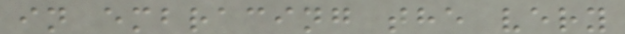in embracing the very
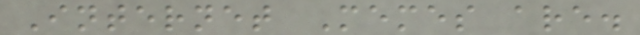Internet Memes are.
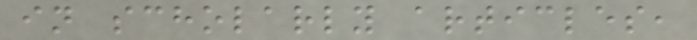in scholarly articles,
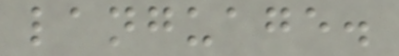language.
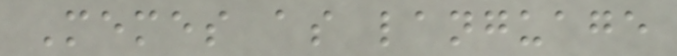Memes as language
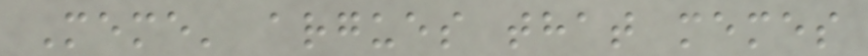Meme' argues that memes
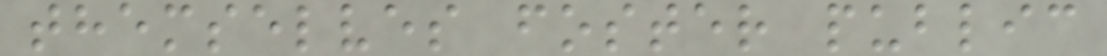themselves foster public
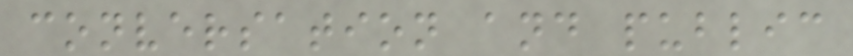conversation and public
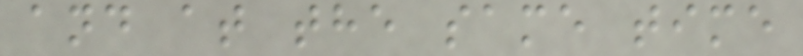and at the same time
